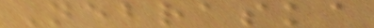Nebraska
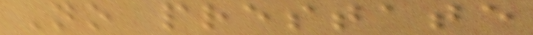No prestate
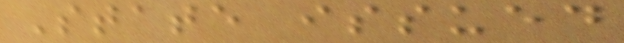State issued
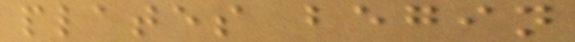plates begin
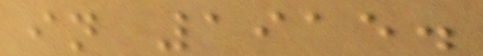in 1915.
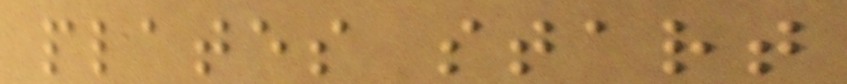plates start
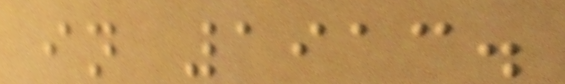in 1913.
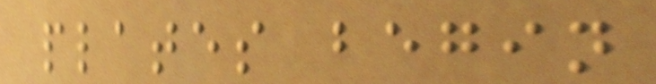plates begin
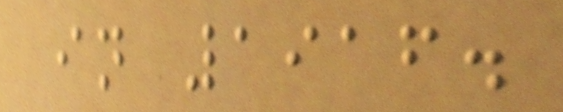in 1916.
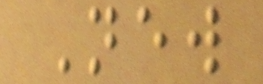New
